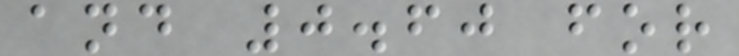and 0.60 for
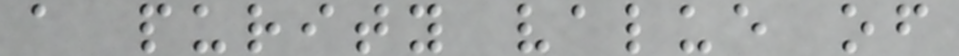a purity value of
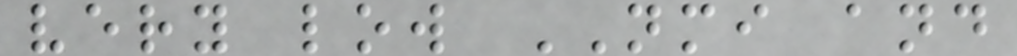very low NMI and
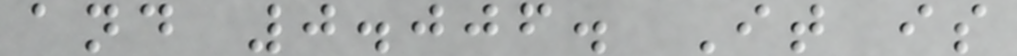and 0.006. It is
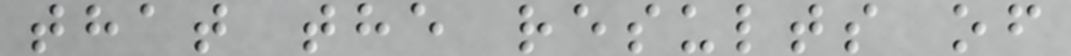that the results of
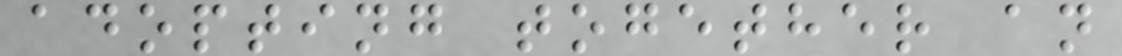adopting together an
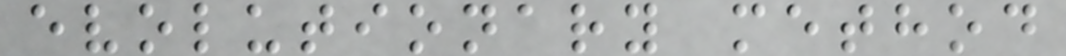evolutionary method
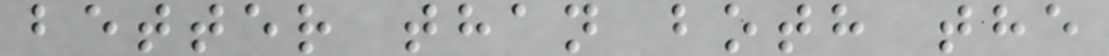better than both the
